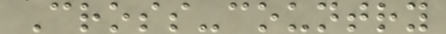Cross-country
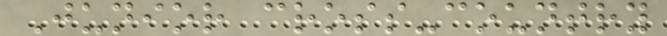Junior cross-country
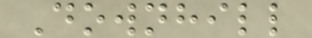Downhill
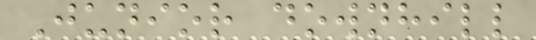Junior downhill
